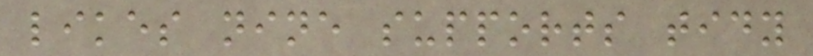likes nine supports tidy
